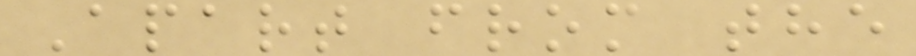Apart from the
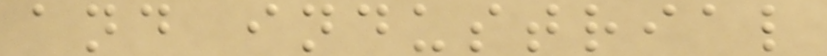and industrial
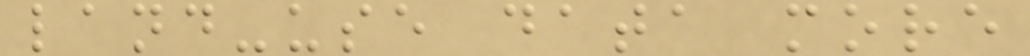land-use data more
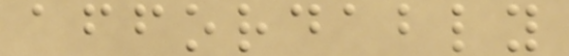affordably
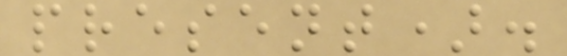present).
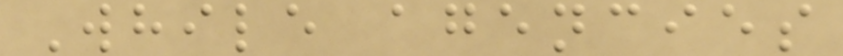While agencies
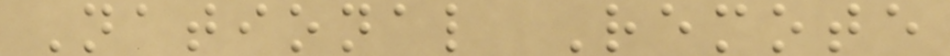National Remote
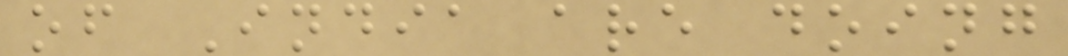of India are doing
